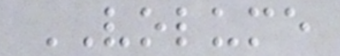VOLUME
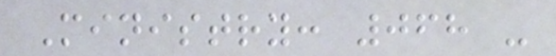Ministry: 068 -
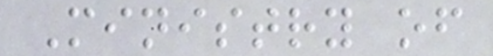Ministry of
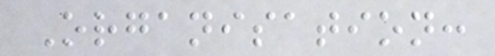Organisation:
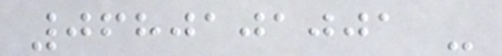0680101001 -
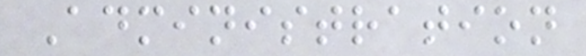Administration
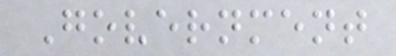Government
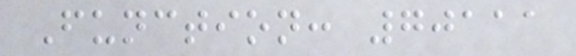Function: 70111
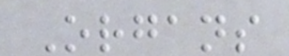Organs
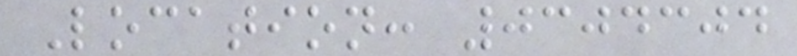Location: 0304304
